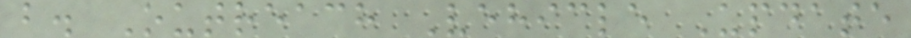b. Outreach Vehicle Update
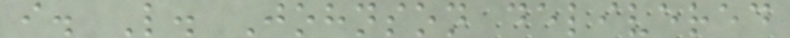i. L. Johnson delivered
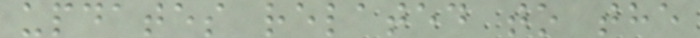updates related to the
